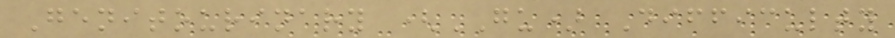Genitourinary (GU) Difficulty
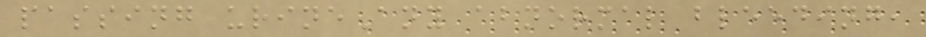passing urineAny abnormal bleeding,
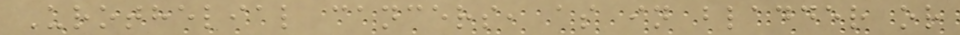Urothelial cancers, as in bladder or
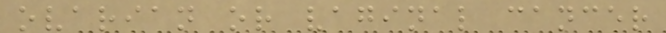ovarian or vaginal cancer
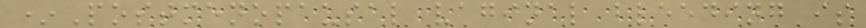*Postmenopausal vaginal bleeding is
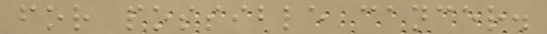for possible cancer.
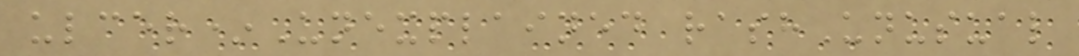ulcer*Unexplained rashUnusual
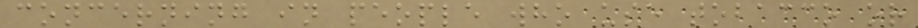concerning in people who use tobacco or
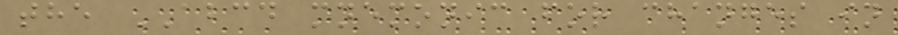the ABCD mnemonic for changes in
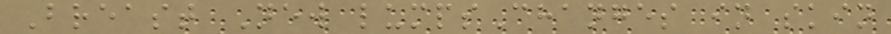Breast New lumpsChanges in skin
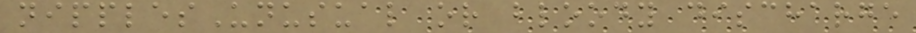nipplesUnusual or bloody discharge
